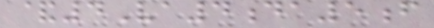&4Va4da5f
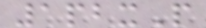1pbxP
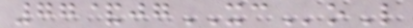77&jgXCoL
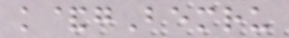k&gBemru
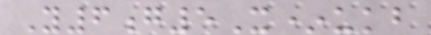Y6g5X*ukb
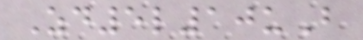Zd5l10uB
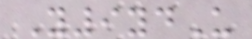Y9ydU
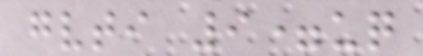gvti 9=uq
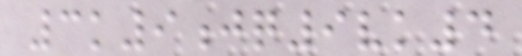3k9jq9vk4
